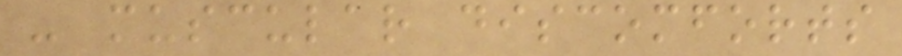- muscular discomforts
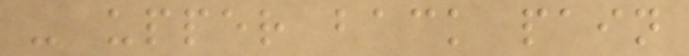- upper back pain
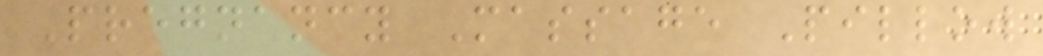Pregnancy Massage Pillow
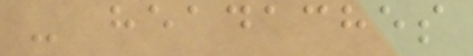- headaches
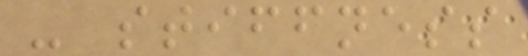- stiffness
